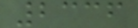2336
